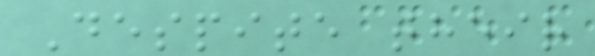Despite their
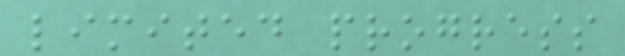limited progress
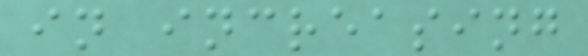in increasing
